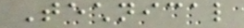Technical
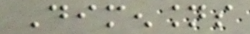Dimensions
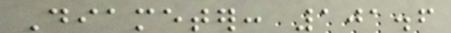Diameter: 101.6
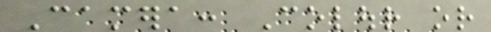Camera: Colour or
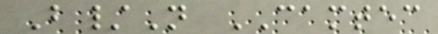B/N CAMTEC
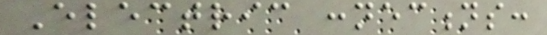Electric connections:
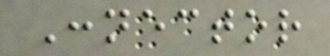Connector
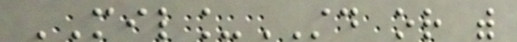MIL_STD or with
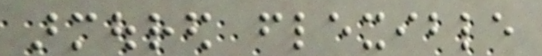armoured flexible
